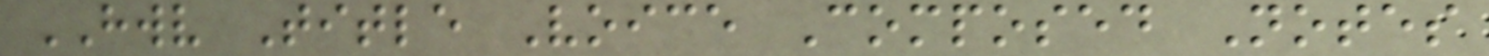HWV Title Voice Composed Notes
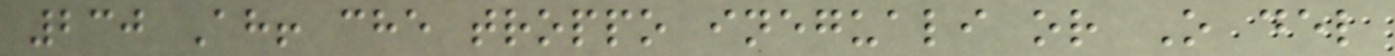230 Ah! che troppo ineguali or O del
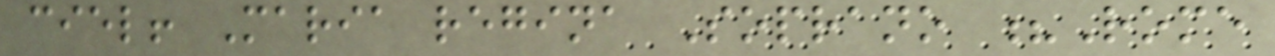ciel! Maria regina Soprano ?Rome
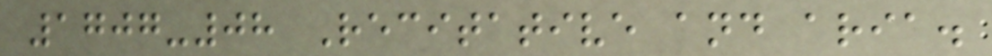1707-08 Recitative and aria.
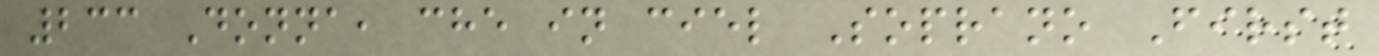233 Donna, che in ciel Soprano First
